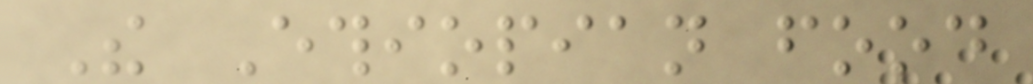The Ethiopian food
